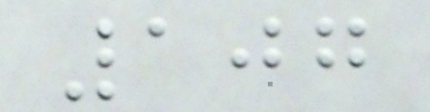107
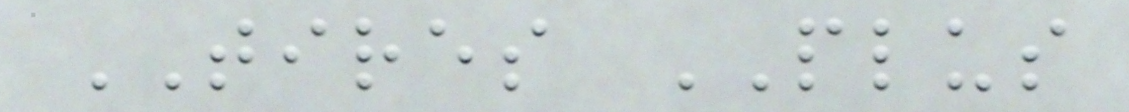TIRES PLUS
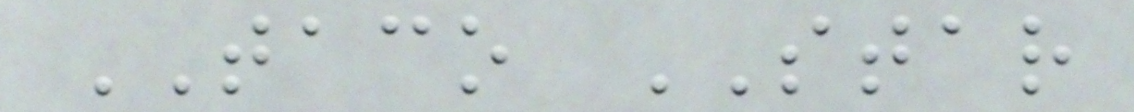TACO STAR
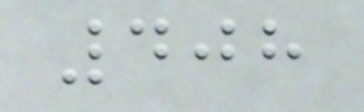408
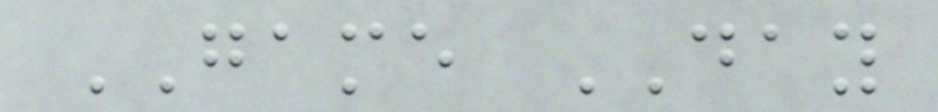GAME DAY
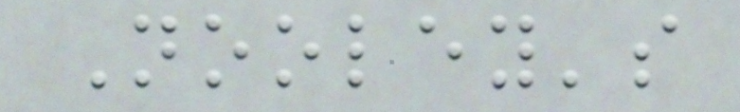Nooley's
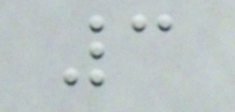3
